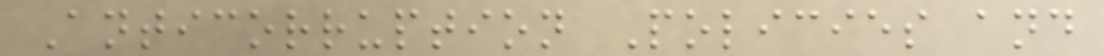Anticorruption Policies and
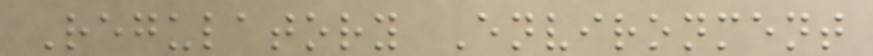Regulatory Environment
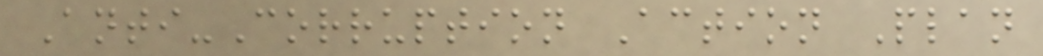Anti-Corruption Action Plan
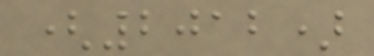(2012)
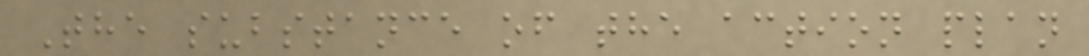The substance of the action plan
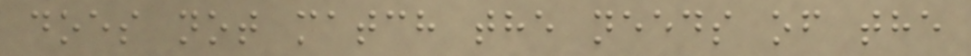does not match the needs of the
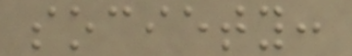society:
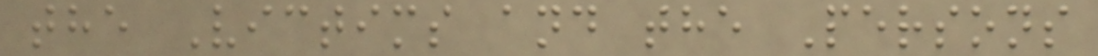the Victims and the Persons
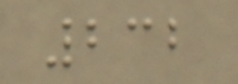232
